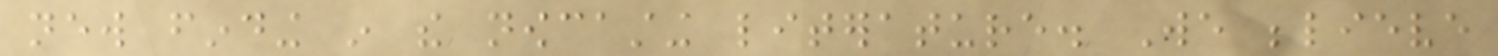new finding in the nowcasting literature. We believe
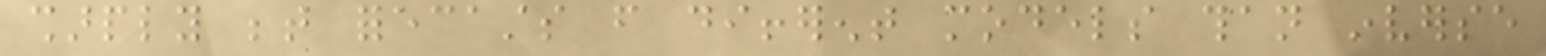sharply between forecasts from different models than inverse
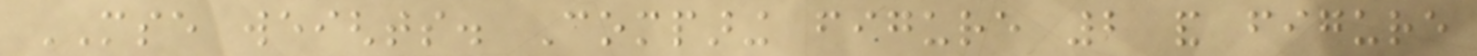MSE weights. Comparing figure 2 and figure
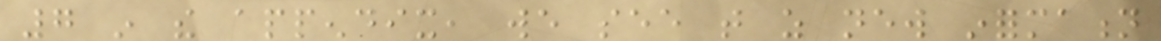7 in the appendix, we see that as new information
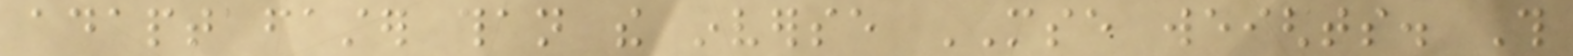adapt faster than the inverse MSE weights. This
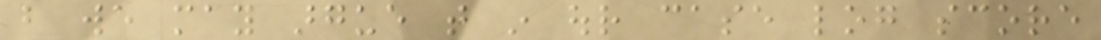but we may argue that in our case log score
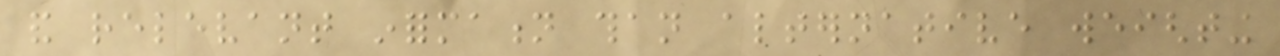and relevant information than alternative weighting
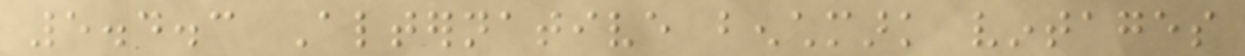5.4.3 Alternative benchmark vintages
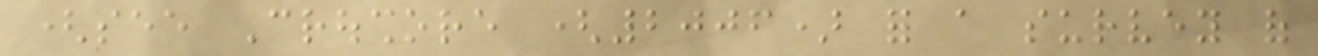(see Croushore (2006) for a survey of
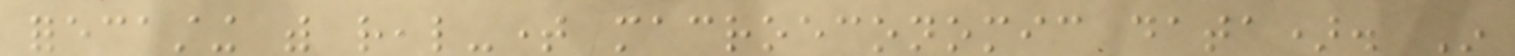forecasting with real-time macroeconomic data). In
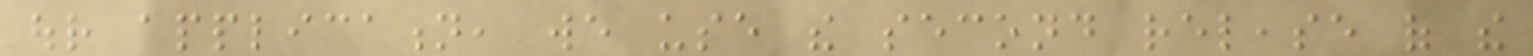our application, we use the second release of the
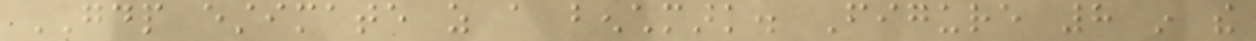GDP estimate as a benchmark. Figure 8 in the
